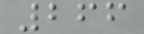266
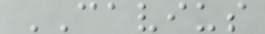CAVIUS
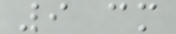9 cm
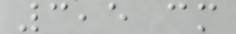3,5 cm
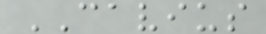CAVIUS
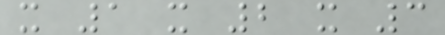x 1 x 2 x 3
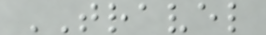TRAVEL
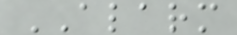ALARM
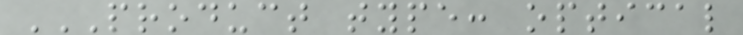PRODUCT TYPE: OPTICAL
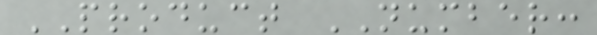PRODUCT NUMBER:
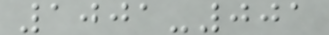1001-001
